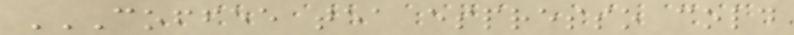COFFEE TEA ESPRESSO COLD
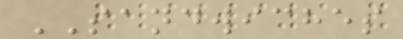SANDWICHES
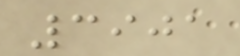3901
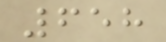658
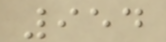954
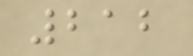212
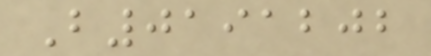B0191202
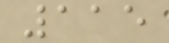115
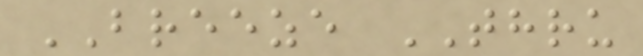BREEZE THRU
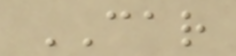CAR
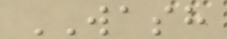WASH
